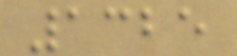1325
